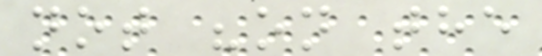not "on the
